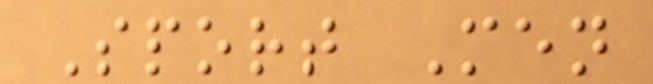Sport Men
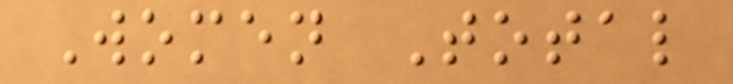Women Total
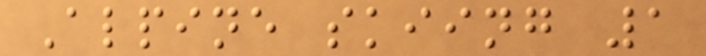Alpine skiing 1
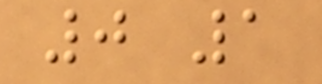0 1
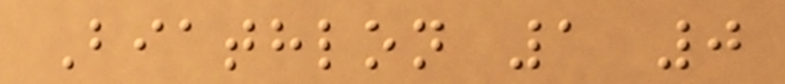Biathlon 1 0
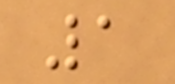1
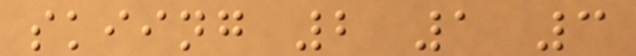skiing 2 1 3
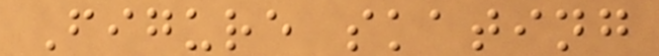Figure skating
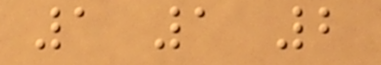1 1 2
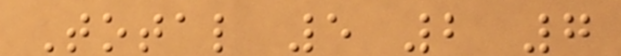Total 5 2 7
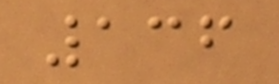136
